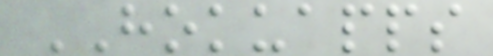HOKUAPPS
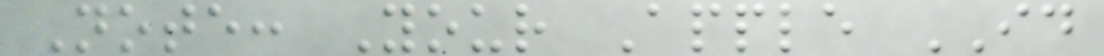Note: Your Apple ID
